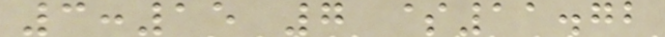3:15 7 $11.72
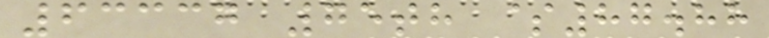63337 75th $87.88
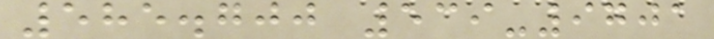585.700 539-9701
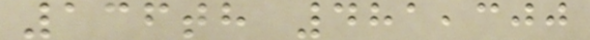136th 481,300
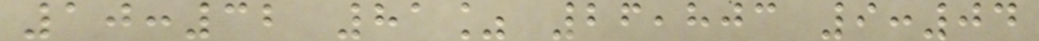10:32 81% 26,803 9:04
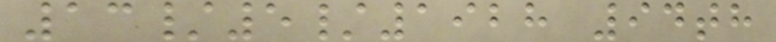13/5/1928 94th
